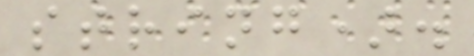string).
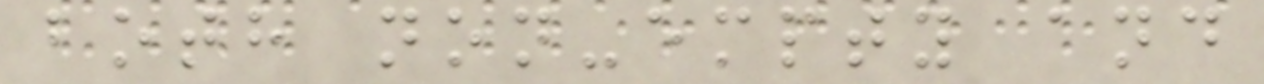both non-empty and
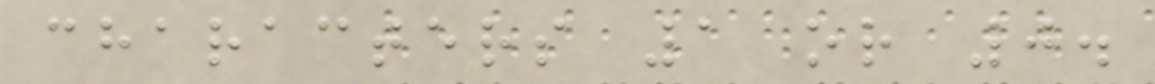characters 1 or 0.
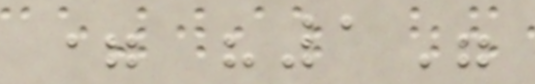= "1"
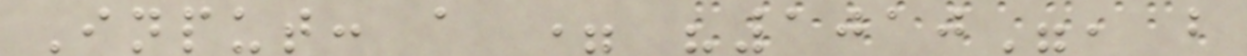Input: a = "1010", b
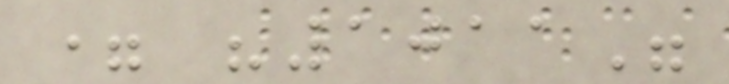= "1011"
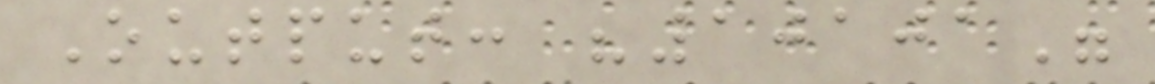Output: "10101"
